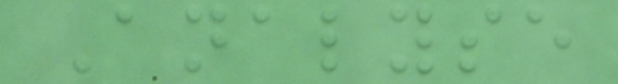Analyse
